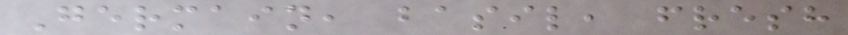Germain, basil, fresh
